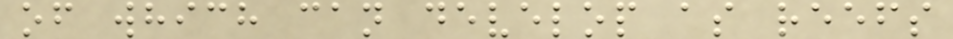of which can develop as reefs
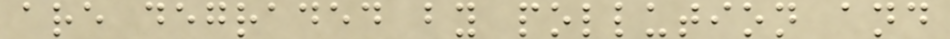are degraded by pollution and
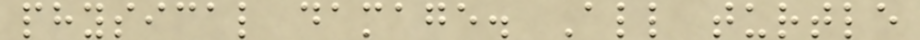physical damage. All turtle
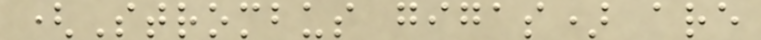(Strombus gigas) are
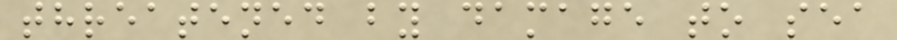threatened by damage to sea
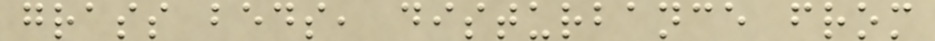grass beds, disturbance from
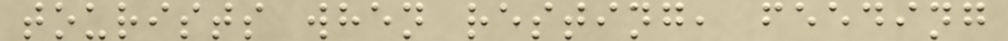tourists when resting, feeding
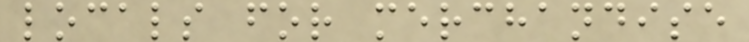locals for merchandise
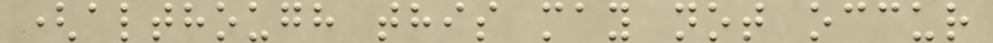(although this may not occur
